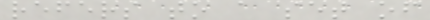refers to a set of
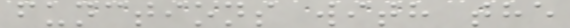functions with the
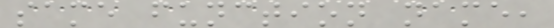same function name,
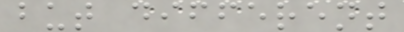but different
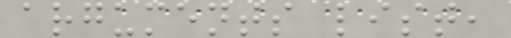arguments list,
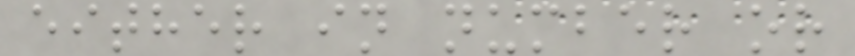either in number or
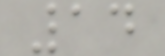14
